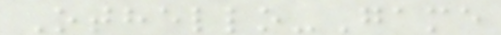Othello-Game
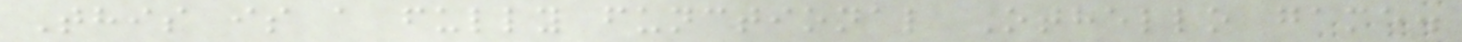This is a fully functional Othello game.
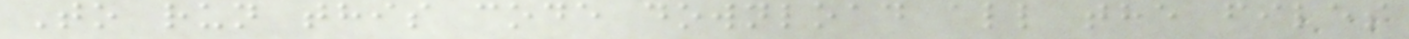To run this code download all the files
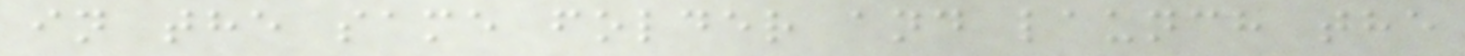in the same folder and launch the
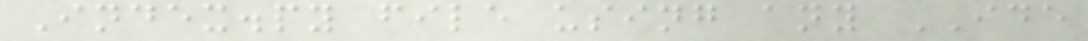Index.py file using any IDE
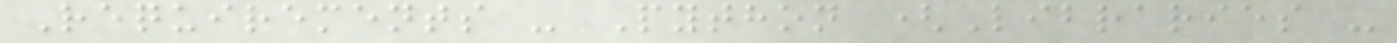Requirements - Python (Libraries -
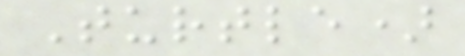Turtle)
